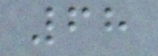68
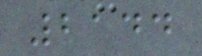2144
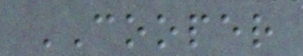COOPER
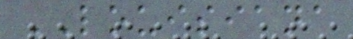LOUISIANA
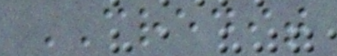CREDIT
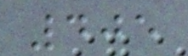405
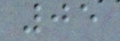05
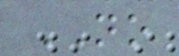NO
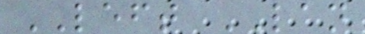LEFT LAN
